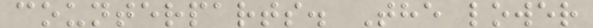counterparts. The lower
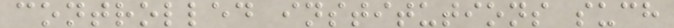controlled institutions such
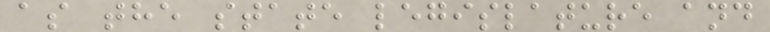as the state legislature and
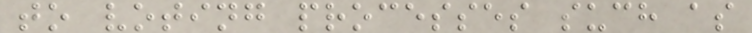to voting processes such as
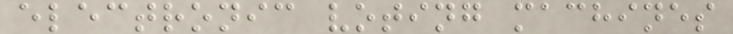electronic voting machines
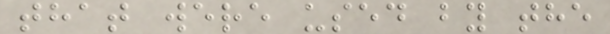that were used by the
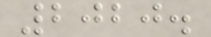2020.
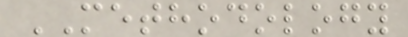METHODOLOGY
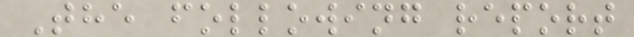The following report
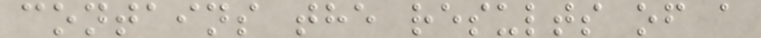contains the results of a
